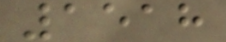1518
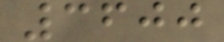3600
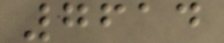7614
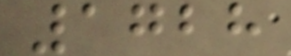1728
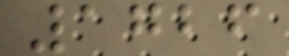1726
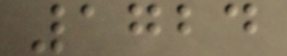1724
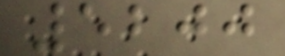5200
